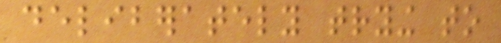deliberately trying to
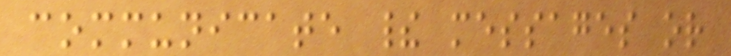communicate their messages or
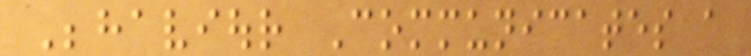Behaviour Communicates a
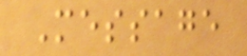Message
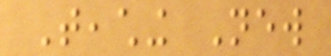Teaching New
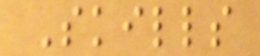Skills
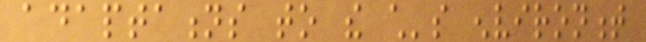adaptations to the child's environment
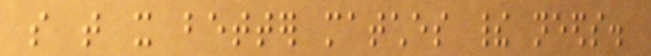so that it better matches their needs.
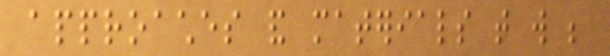approaches and materials that will be
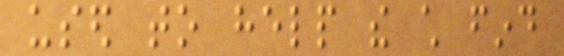used to help the child find
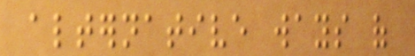alternative ways of
